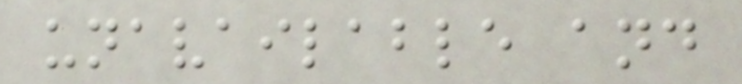unavailable and
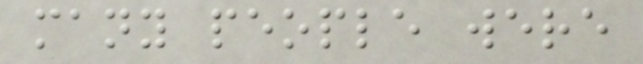many people were
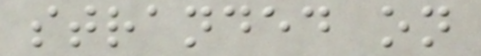stranded on
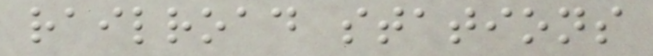railroad stations
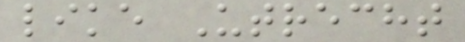like Utrecht
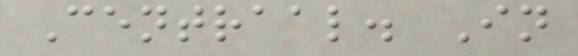Centraal. In
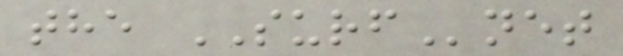the SURFnet
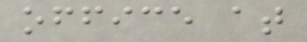office at
